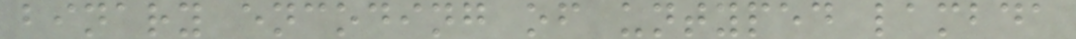binary encoding of untyped lambda
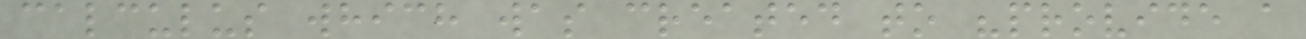calculus which was created to "provide a
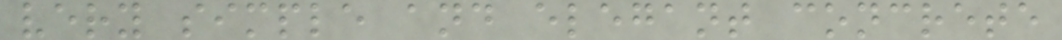very simple and elegant concrete
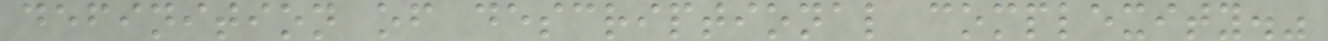definition of descriptional complexity."
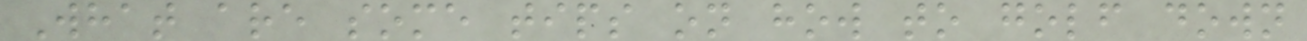What are some tips on how to golf down
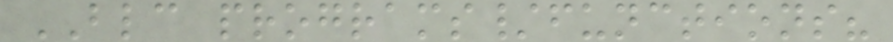BLC programs/functions?
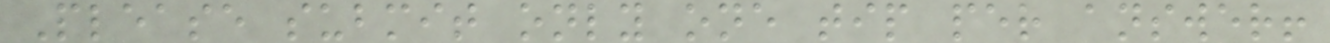Please submit only one tip per answer!
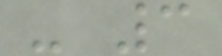- 3
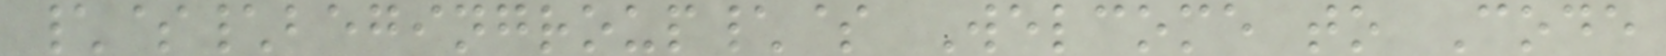\$\begingroup\$ Welcome to Code
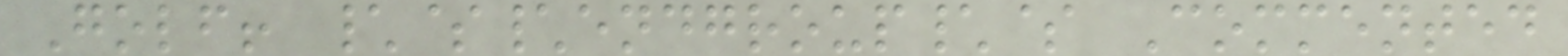Golf! \$\endgroup\$ Commented
